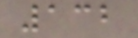132
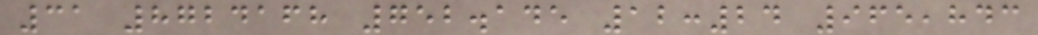31 8724168 752.145 12:24 965,843
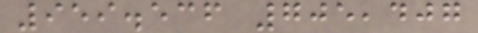959.536 705,407
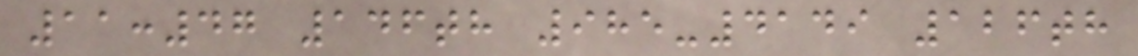11:47 146th 985-4149 126th
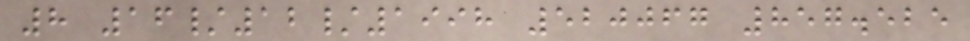8 16/12/1998 520067 857.525
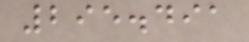295.491
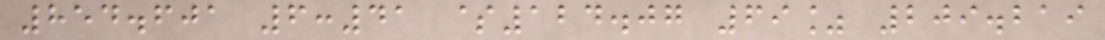854.601 6:41 $124.07 69% 209.219
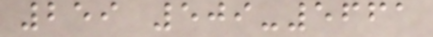259 509-5661
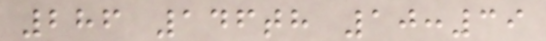286 146th 10:39
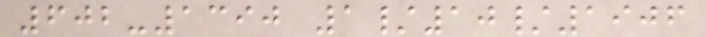602-1390 1/10/1906
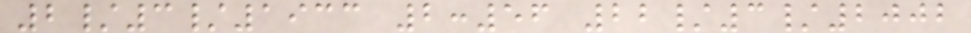2/3/1933 2:56 22/3/2002
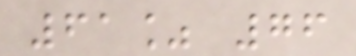61% 76
